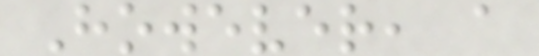However, a
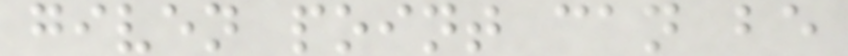given point can be
